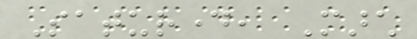Saturday, March
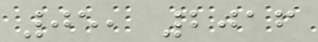05, 2016
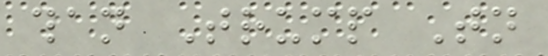than Trump Tonight
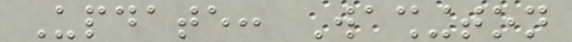Update: Washington
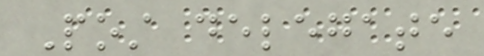Post delegate
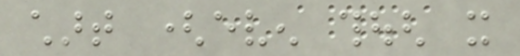chart (even though it
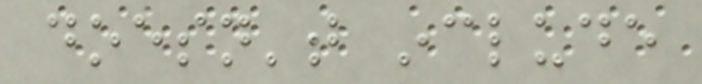doesn't include
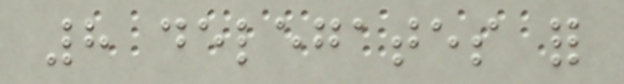8 delegates for
